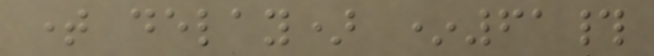time delay) *61#
